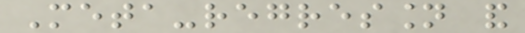Meta-regression and
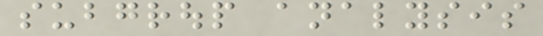subgroup analysis
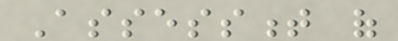Assessment of
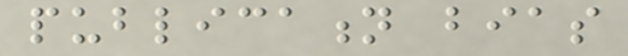publication bias
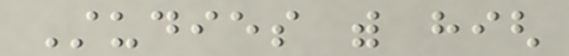Studies with high
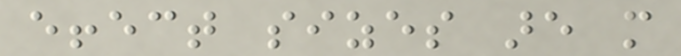effect sizes are more
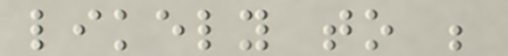likely to be
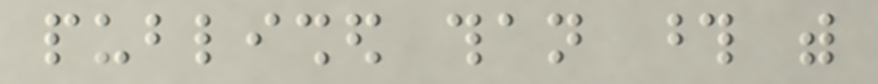published than those with
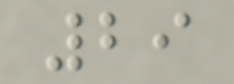29
